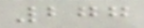277
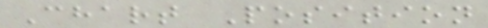Chart Position
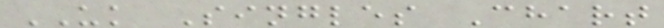UK Singles Chart
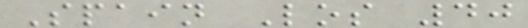Spain Los 40
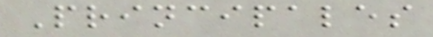Principales
